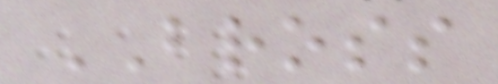BROSS
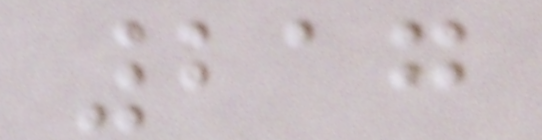217
